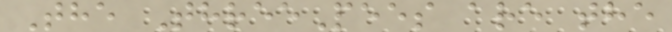The ThreePees are the
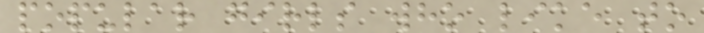popular girls who like to
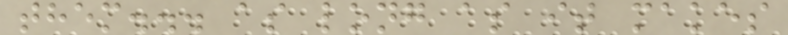them... as long as it makes
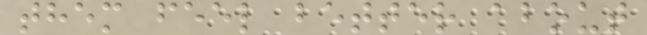them feel better about
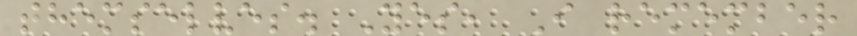themselves. Yes, I remember
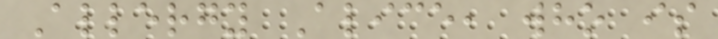Allergy Alice, who is
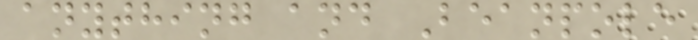anything and Beanpole
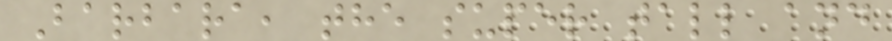Barbara, the super tall and
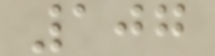107
